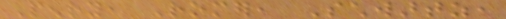Penry, Romer, Schwartz,
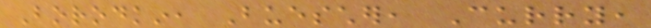Borodkin, Buescher, Curry,
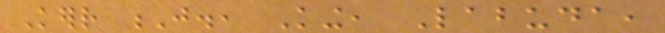Kerr J., King, Labuda,
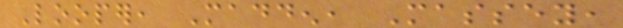Looper, Madden, Massey,
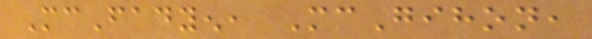McFadyen, McGihon,
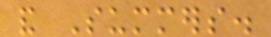and Summers.
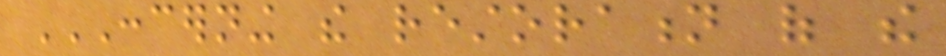CONCERNING THE RESTORATION OF THE
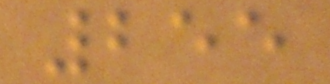255
